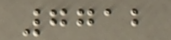7712
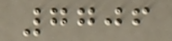7706
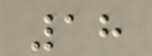18
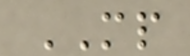MP
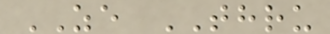ZE THRU
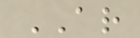AR
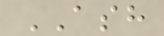ASH
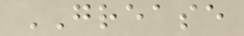GREASE
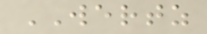WERTZ
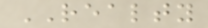REALTY
